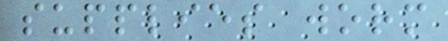supplies worm
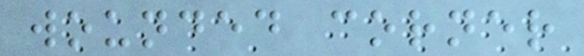wounded corner
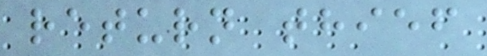return thief
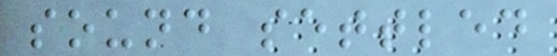sound settled
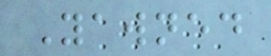Yawned
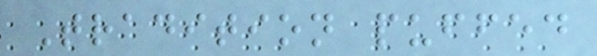Tradition puffed
